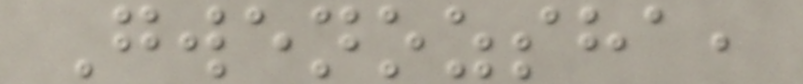Gwenozsha,
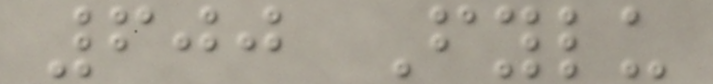600 Fylu
